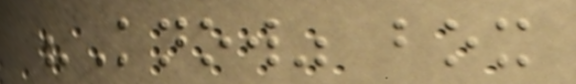"Know" box
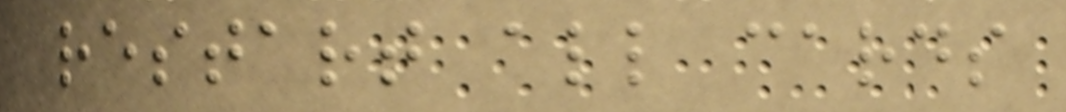restart all cards
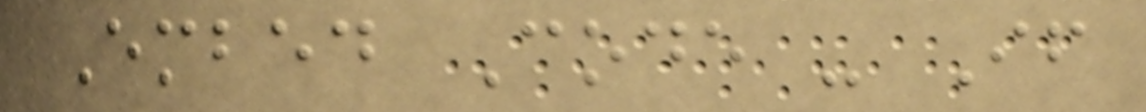Embed Code - If
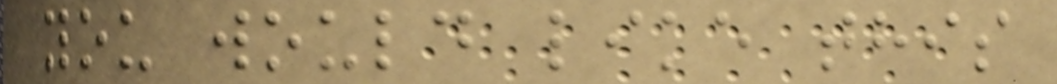you would like this
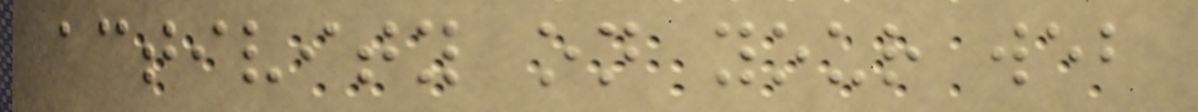activity on your web
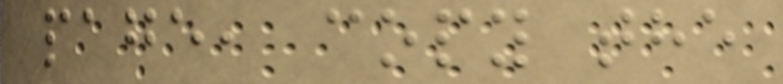page, copy the
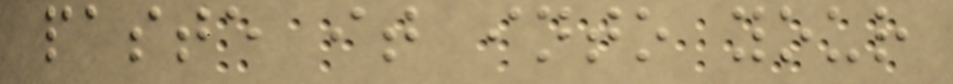paste it into your
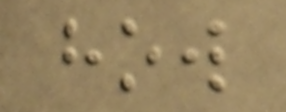how
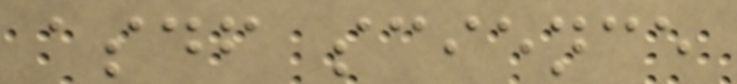asdf science
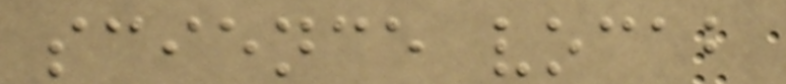science vocab
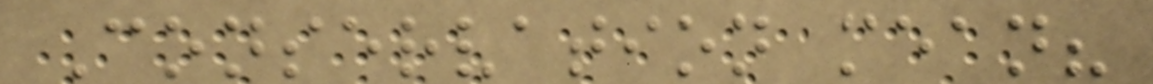Conservation mean?
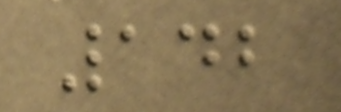142
